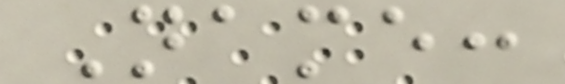Name:
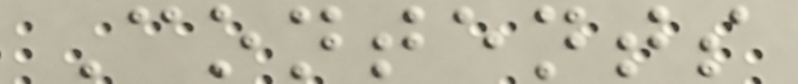Contents
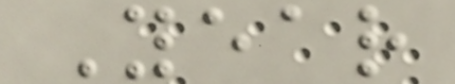Year
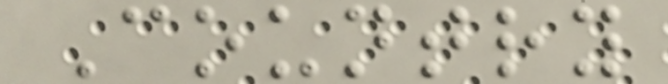Country
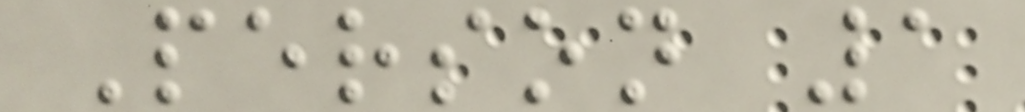Person 1
